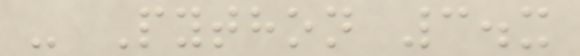- Python 3.x
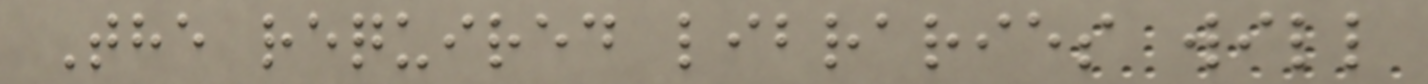The required libraries will
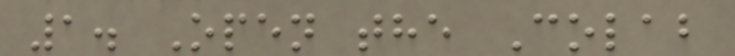1. Open the Colab
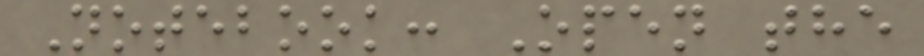Notebook: Open the
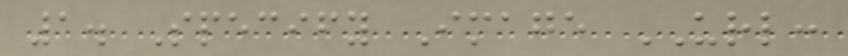1. Specify Image URL:
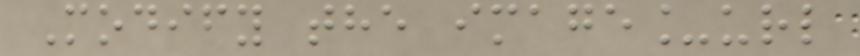Modify the image_url
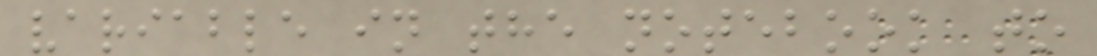variable in the notebook to
